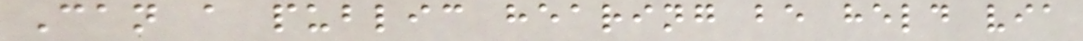Can a public hearing be held via
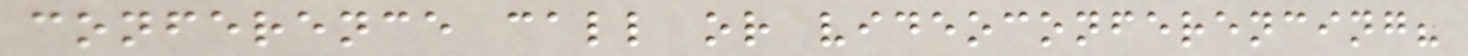conference call or videoconferencing?
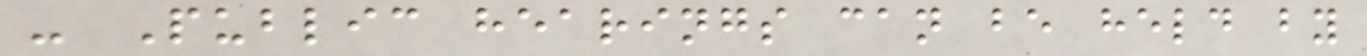- Public hearings can be held by
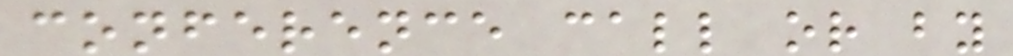conference call or by
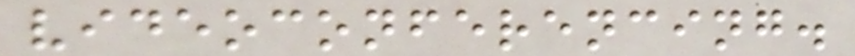videoconferencing.
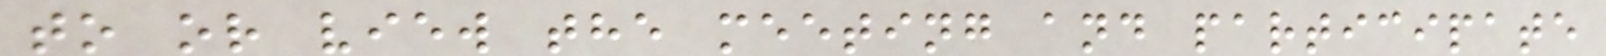to or view the meeting and participate
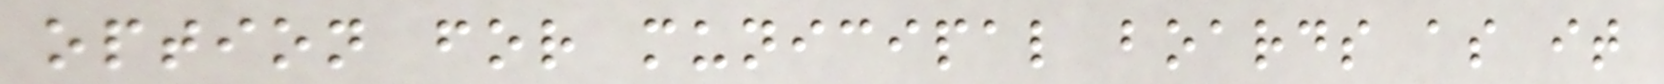option for municipal boards as it
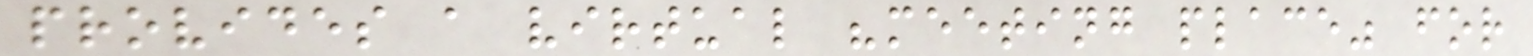provides a virtual "meeting place" for
